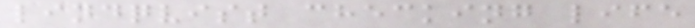lindqvist checking life
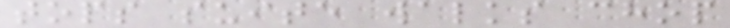tops suite walks chop
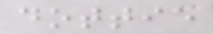dottie
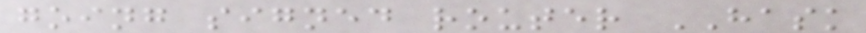going signed router HASK
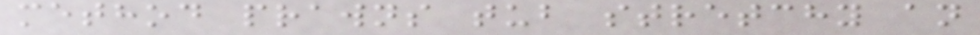method prawns tub stretchy an
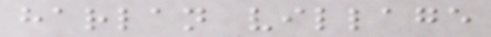harlan village
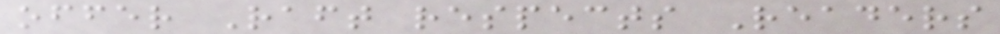offer Raft respects Readers
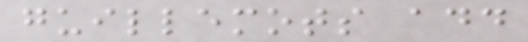guillemots add
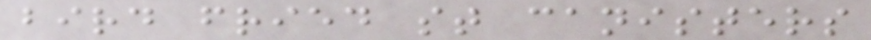bird fried st canisters
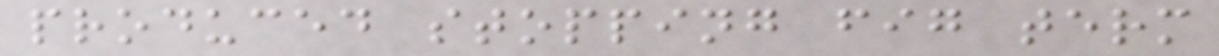produced stopping fig term
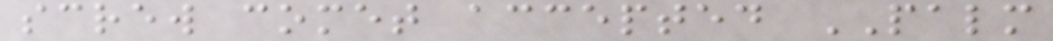screw comet accepted PALM
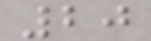20
